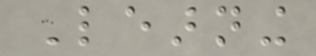Learning
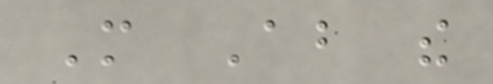More About the
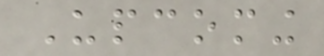Upcoming
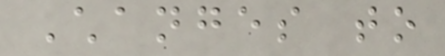Changes to
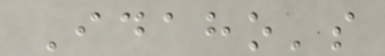Idaho's
